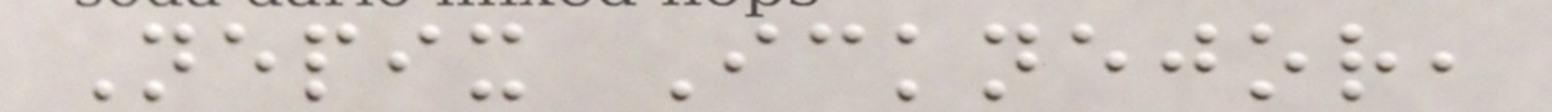Nepix Icknejor,
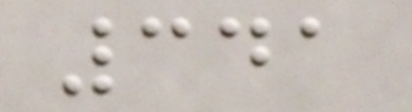341
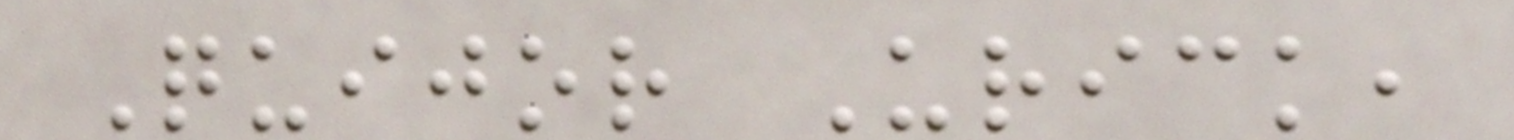Quijor Urick,
